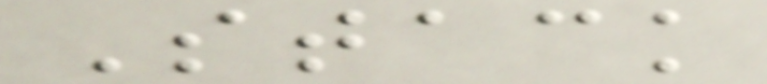Stack
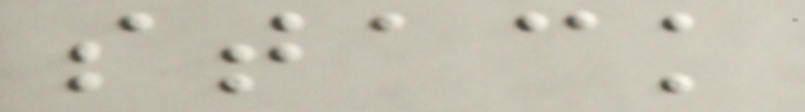stack
